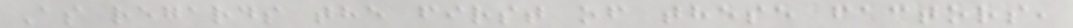As regards the first of these factors,
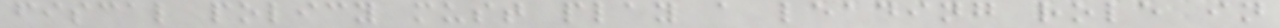fiscal policy must play a leading role in
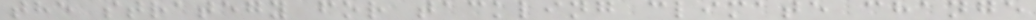the strategy for tackling climate change
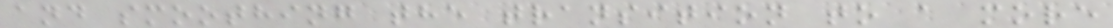and smoothing the transition to a more
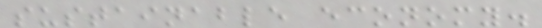sustainable economy.
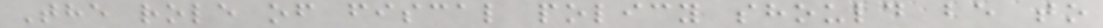The role of fiscal policy should be to
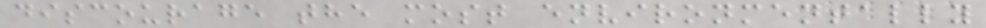discourage the most environmentally
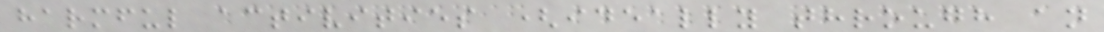harmful activities (ideally through an
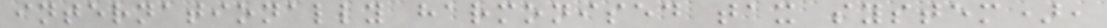internationally harmonised tax system),
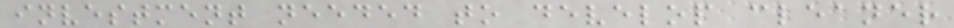investment needed to develop cleaner
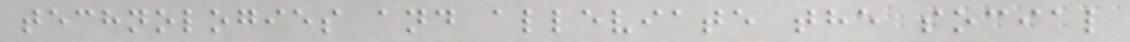technologies and alleviate the social
